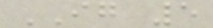IG 5
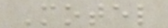Motel
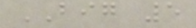BIG 5
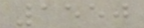1550
